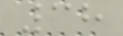38
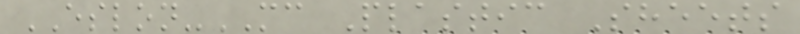ESLON-MC Plastic Sheets
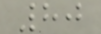80
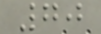70
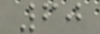60
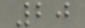20
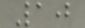10
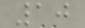10
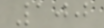100
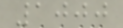1000
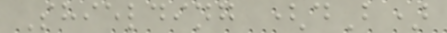Shielding (dB)
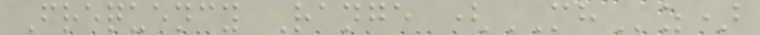Frequency Range (MHz)
